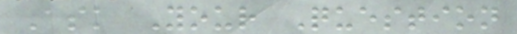Ask Your Question
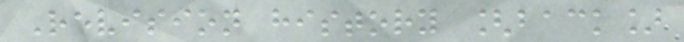Revision history [back]
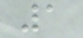1
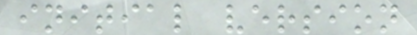initial version
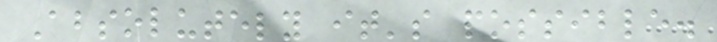Absolutely it's possible.
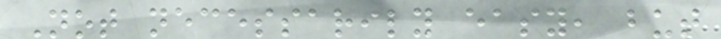Not necessarily easy, but
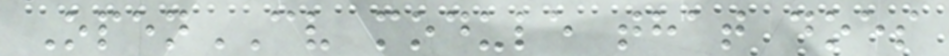OpenCV module that does
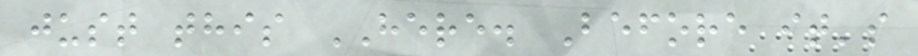just this HERE. Before it's
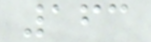163
